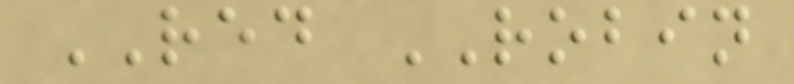RED ROBIN
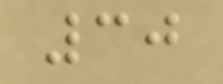30
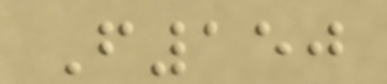F150
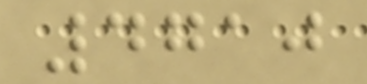4710
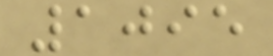1095
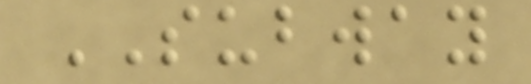SUBWAY
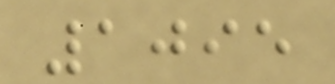1095
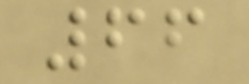66
